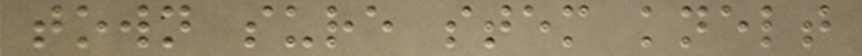town sure stem knelt
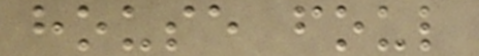house foul
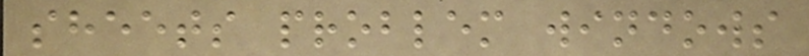sheets problem windows
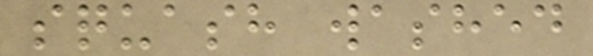squash washed
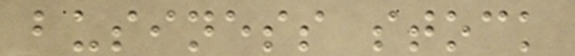business stock
